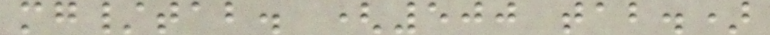mg/tab. (500 tab.)
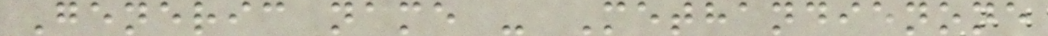Generic name - Methandienone
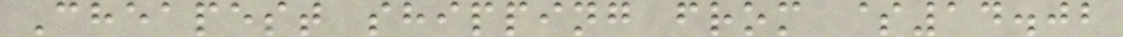Cheapest shipping from $14.02
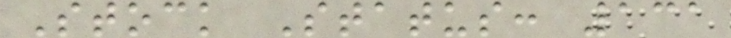Stock Status: 131
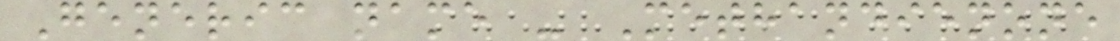Generic name - Methandienone
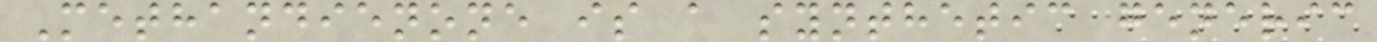Methandienone is a synthetic generic
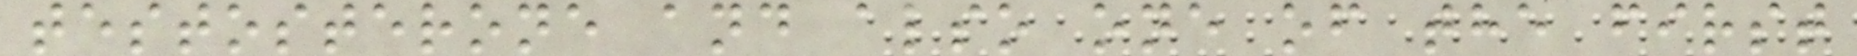testosterone and also one of the first
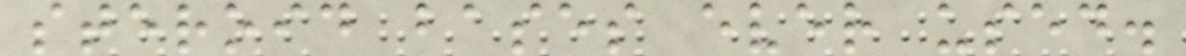steroid bases ever used.
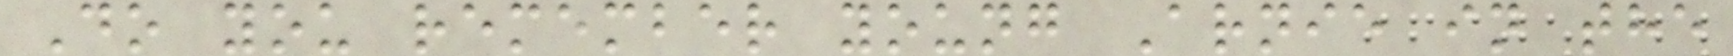Do you remember young Arnie in the
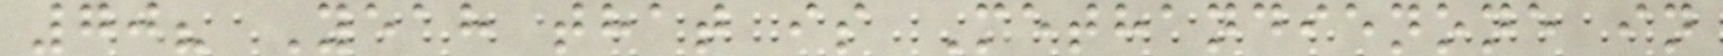70? Yeah that is Methandienone in
